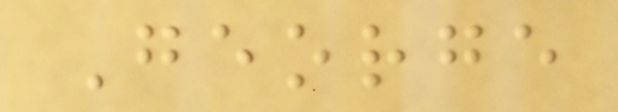George
